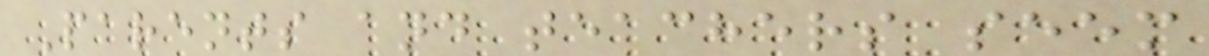Parents and teachers seem
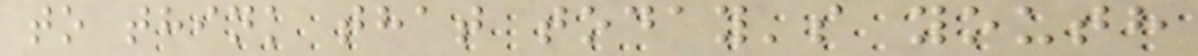to think that today's youth
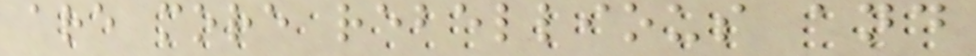are more rebellious and
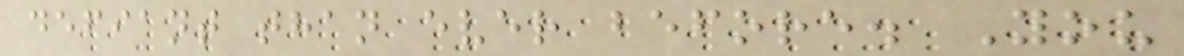defiant than ever before. You
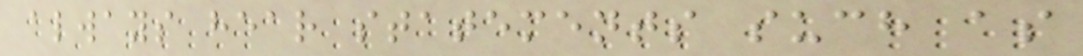always hear statements such as
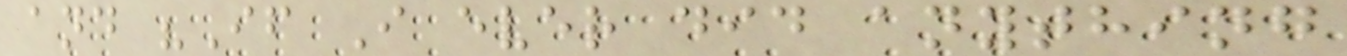and "If I ever did anything
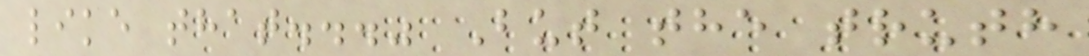like that..." But the truth
